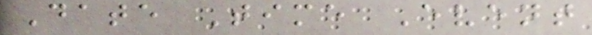Date Time Event
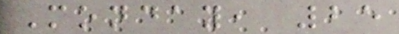Monday, 25
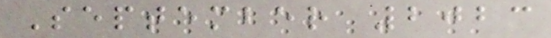September 2023
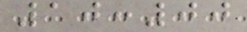10:00
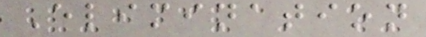Elimination
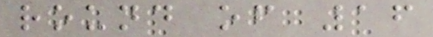round of 16
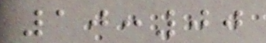10:00
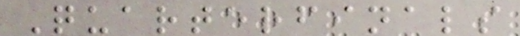Quarterfinals
